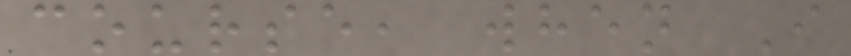course, when I
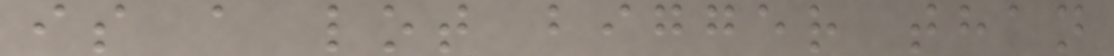is a lot bigger than
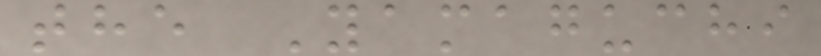the Yamaguchi
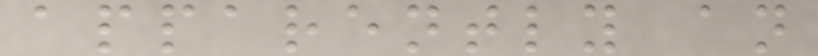apparently an
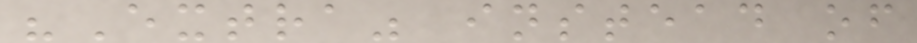"Extra" instead of
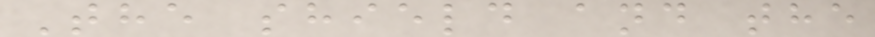The shield and the
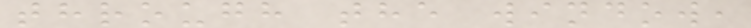through the window,
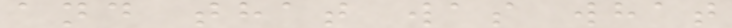and that was what
